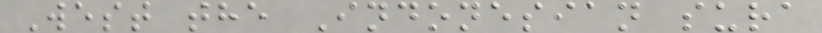West the Indonesian sura
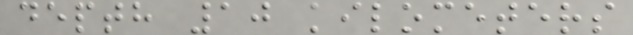depth 10 kilometers
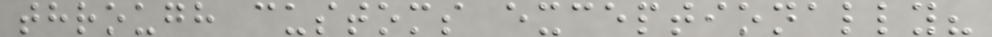through customs exceptionally?
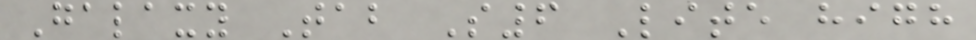Galaxy Tab S6 Lite high
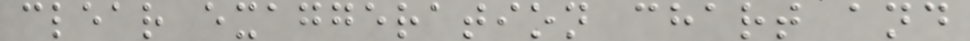clear exaggeration chart and
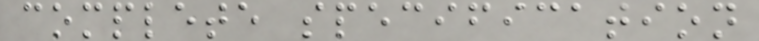complete specification
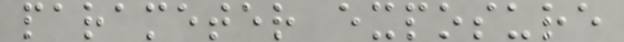parameter exposure
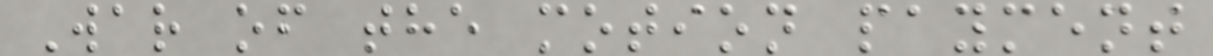War of the motion payment
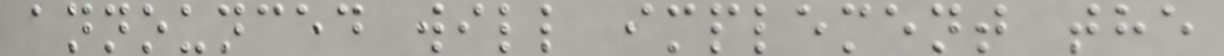announced will implement the
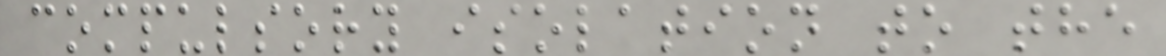compulsory isolation to the
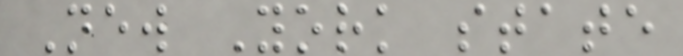New York state
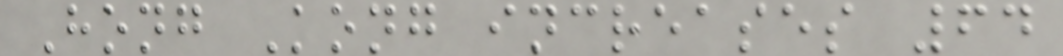Hong Kong increases 64
